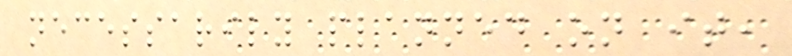necessarily planned on it,
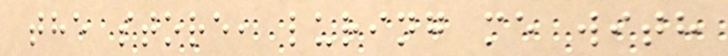the store, luring me with
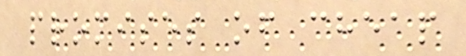promises of cheap
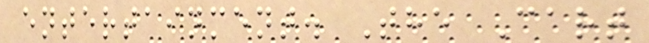entertainment. The Cart
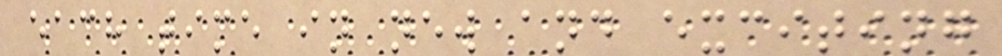each time in new and exciting
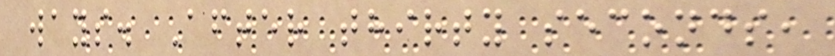ways. After thirty seconds,
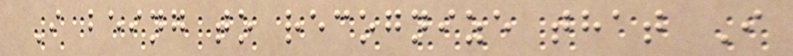I being to recognize that I
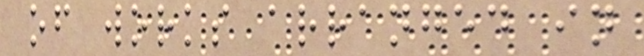of works arranged in
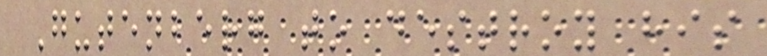Gutenberg to destroy his
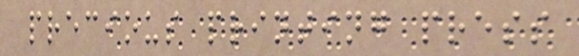precious printing press
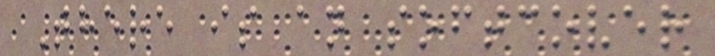There is an softcover
